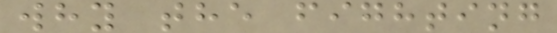why the fighting
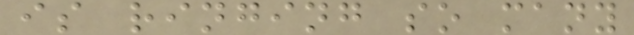is ringing so many
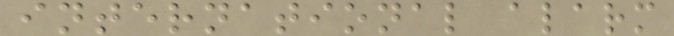international alarm
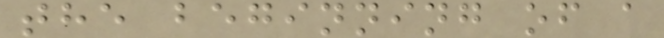the beginning of a
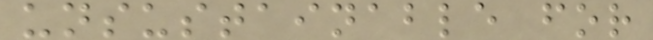unsustainable for
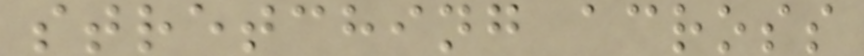stretching across
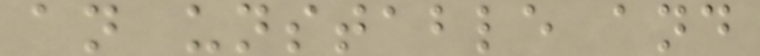an unstable and
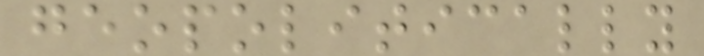geopolitically
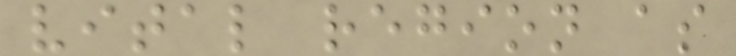vital region as
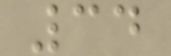34
